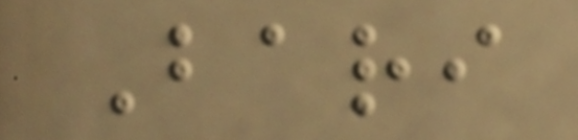Bari
